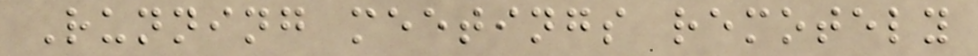Running meetings remotely
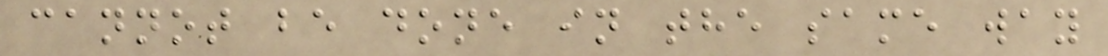cannot be done in the same way
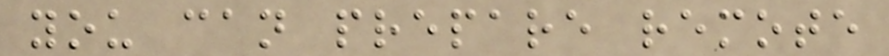you can prepare remote
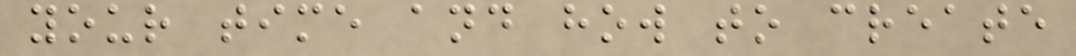your time and how to create
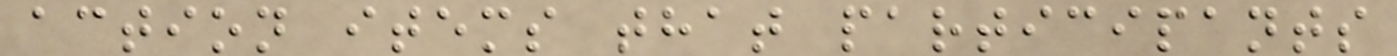action items that participants
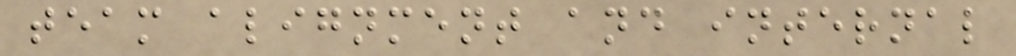team alignment and internal
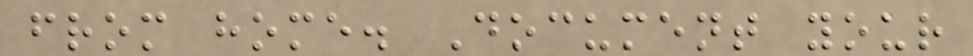from home. Document your
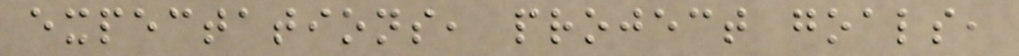expectations, project goals,
